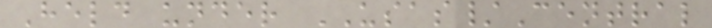Held under USAS/Central
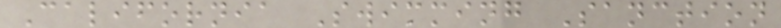California Swimming Sanction
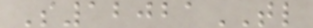S12021TL
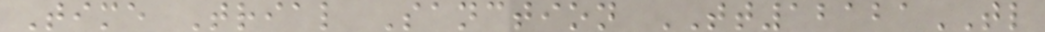Time Trial Sanction TT12121TL
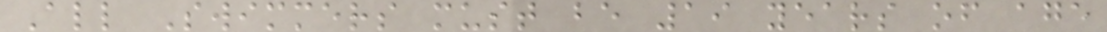All Swimmers must be 19 years of age
